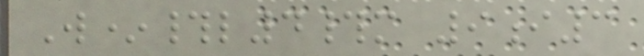W*#l4#m 9i3
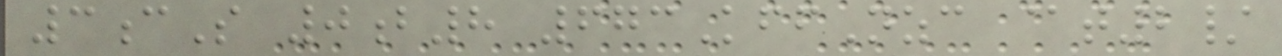3cS 0b8 673KffNzc @t2/
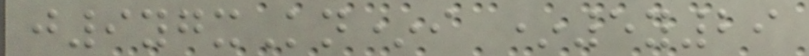j9ygxKn*i *5y29
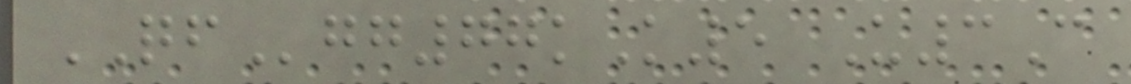QFgg77kK5 U3C
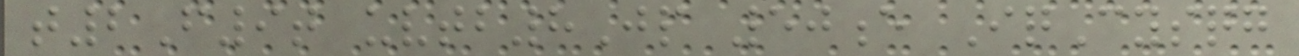t2F9t uvtb8Jp 50e IqCysqg
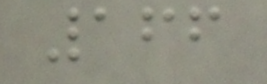166
